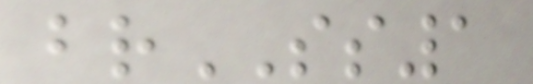brSS1
